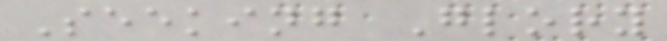Seeking Glory
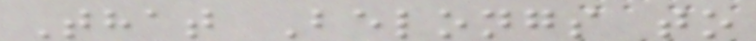That Belongs to
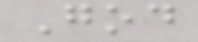God
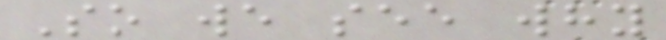So we see why
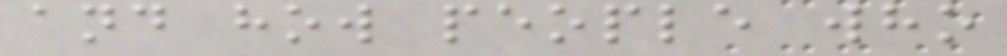and how people who
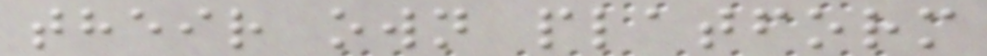their own platform
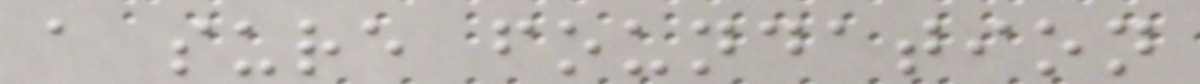a sure foundation
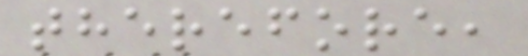therefore,
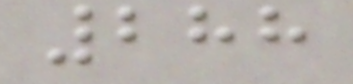288
